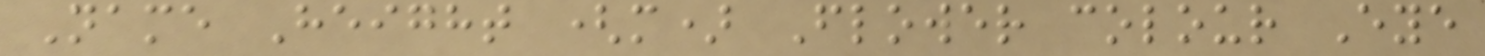Name Height (m) Flower colour Eye
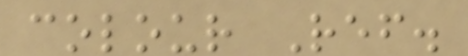colour Ref.
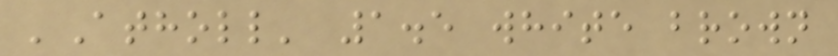'Atholl' 1.5 white brown
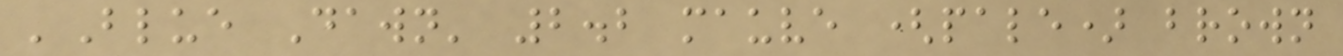'Blue Dawn' 2.2 mauve (pale) brown
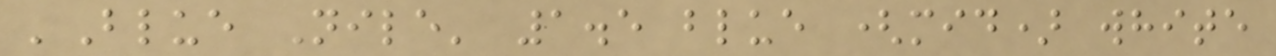'Blue Nile' 1.5 blue (mid) white
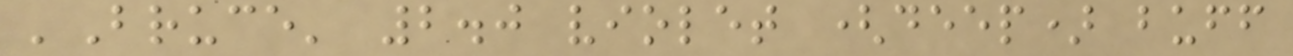'Bruce' 2.0 violet (deep) buff
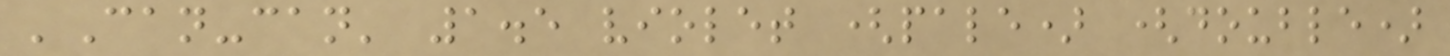'Can-can' 1.5 violet (pale) (double)
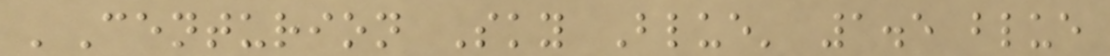'Centurion Sky Blue' 1.5 blue
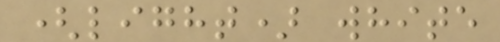(light) white
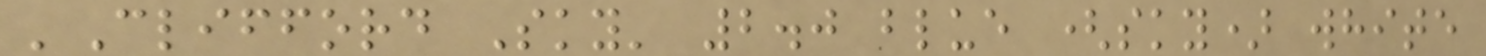'Clifford Sky' 2.0 blue (sky) white
